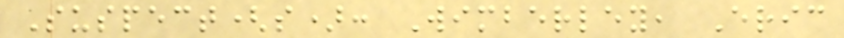Suspect(s): Wimberley, Eric
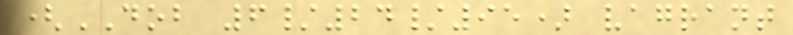(DOB 6/24/95) vagrant
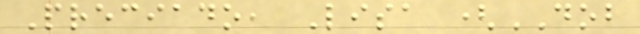Preciado, Lisa (DOB
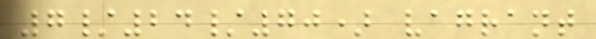7/24/70) vagrant
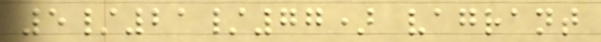5/21/77) vagrant
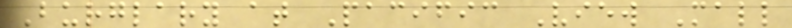Burglary at Pacific View Mall
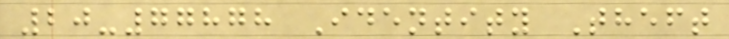20-77878 Identity Theft
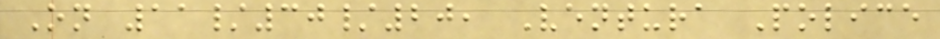On 11/30/20, Ventura Police
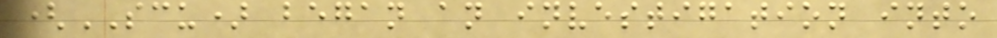(SCU) began an investigation into
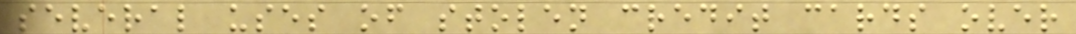several uses of stolen credit cards over
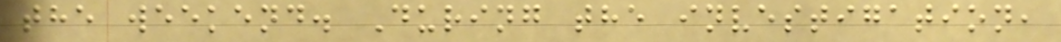the weekend. During the investigation,
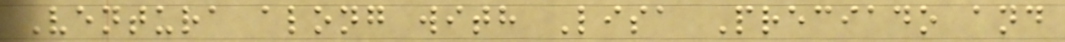Ventura along with Lisa Preciado and
